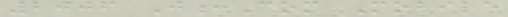2006 J:Com Mobile
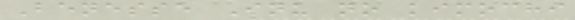Benesse Inu no kimochi
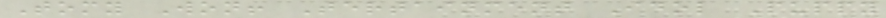Tomy Won! Tertainment Idol Puppy
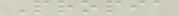Propia
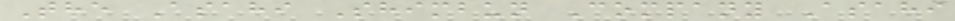The Asahi Shimbun Company Asahi
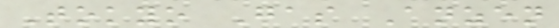Tokyo Gas Anzen
